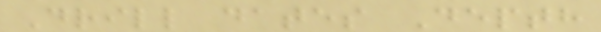Drill dates Depth
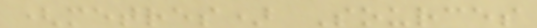(metres) Sources
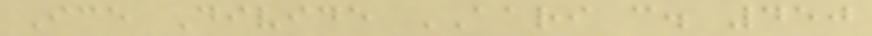Ice Divide AARI c. 450
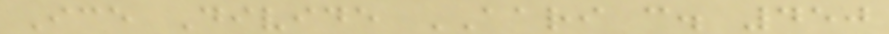Ice Divide AARI c. 450
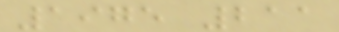1975 211
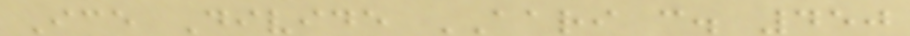Ice Divide AARI c. 450
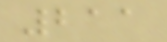211
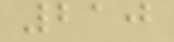210
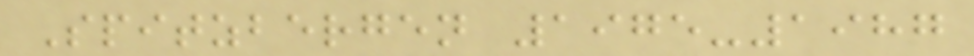Spitzbergen 1975-1987
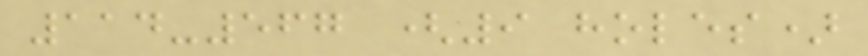114-567 (9 holes)
